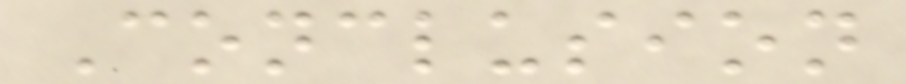Conclusion
